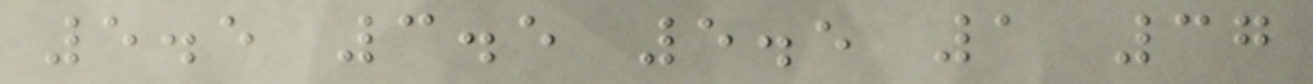5.5 3.5 5.5 1 37
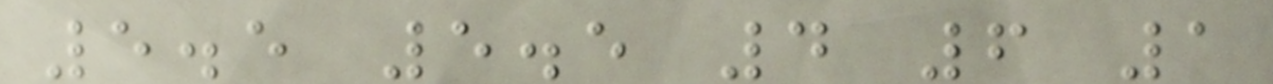5.5 5.5 4 6 1
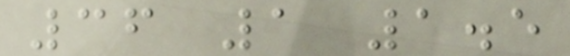36 1 1.5
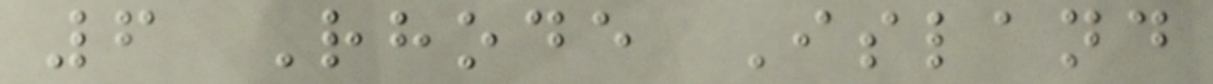6 Rhode Island
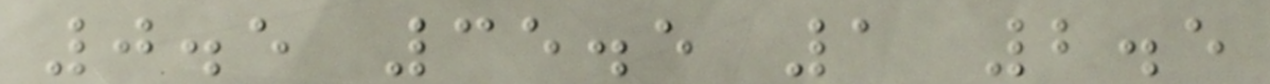0.5 35.5 1 2.5
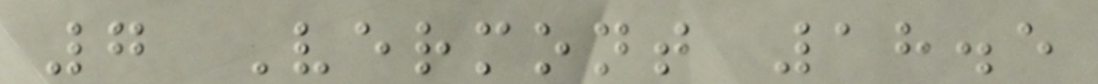7 Vermont 18.5
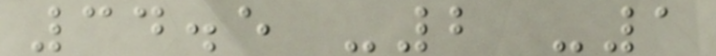34.5 -2 -1
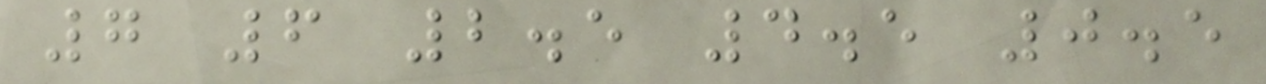7 6 2.5 4.5 0.5
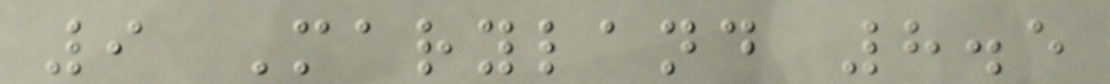9 Maryland 8.5
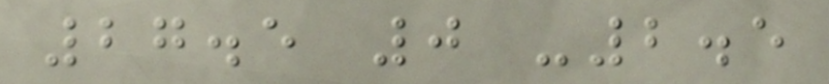27.5 0 -2.5
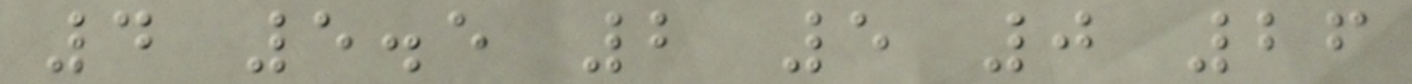4 5.5 2 5 0 26
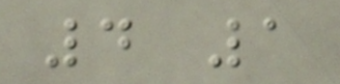4 1
